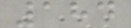184
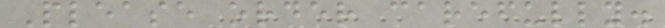Please order carefully.
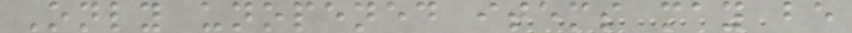Only unopened items may be
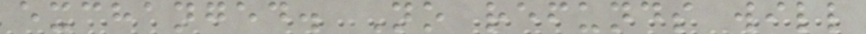exchanged. No refunds will
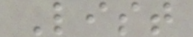List
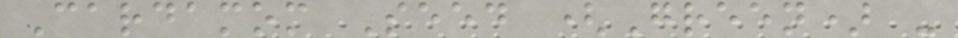Cardamom Seed (Green) -
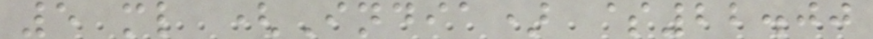5 ml (India) $22.00
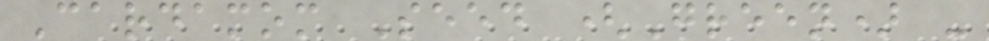Cardamom Seed (Green) -
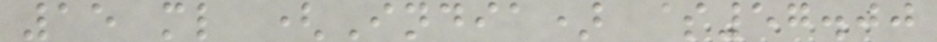15 ml (India) $57.00
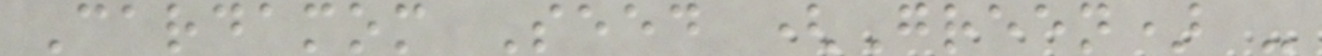Cardamom Seed (Green) -
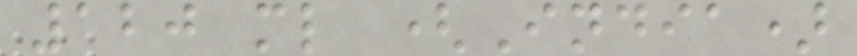120 ml (India)
